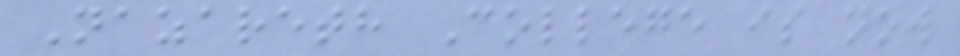Nazareth College is now
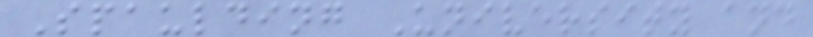Spaulding University and
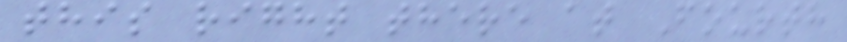this right there at Fourth
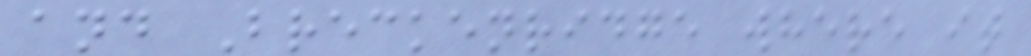and Breckenridge where it
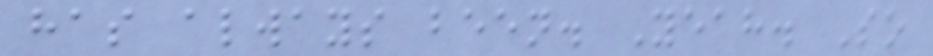has always been. Yeah. So
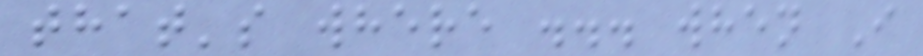that's where ... when I
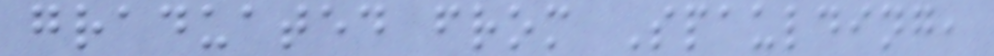graduated from Spaulding,
